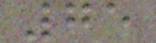75
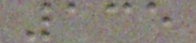135
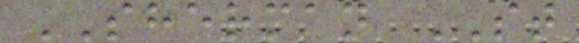SHERMAN ST
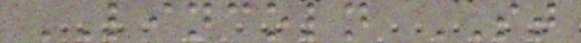LINCOLN ST
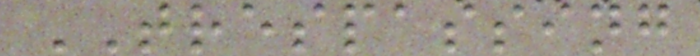TRESPASSING
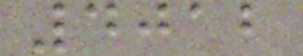4012
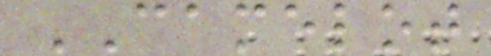CAMELOT
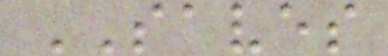SAVES
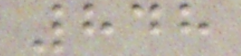848
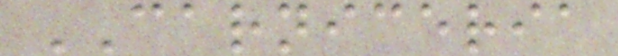CARNICERIA
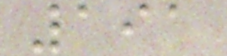191
